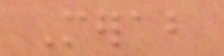Merab
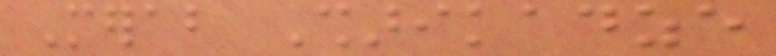Merab Sharikadze
